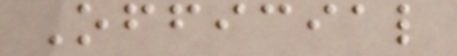Official
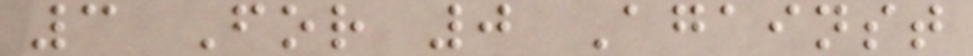3 For 0 Against
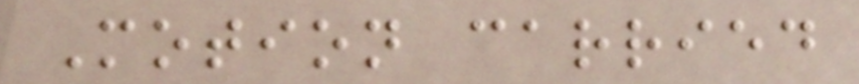Motion carried
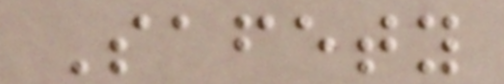Safety
